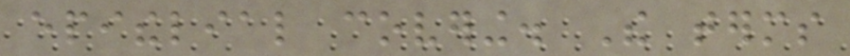epithelial covering. The terms
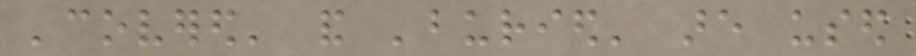'covered' and 'buried' are used
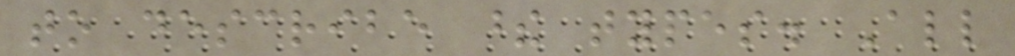to describe these types. All
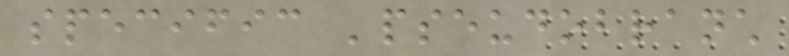specific 'pseudobranch
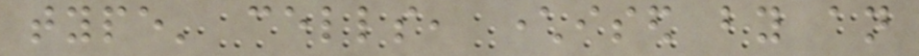type' cells, characterised by an
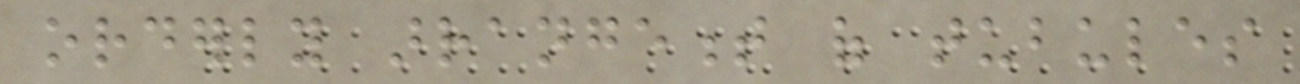orderly arrangement of tubules
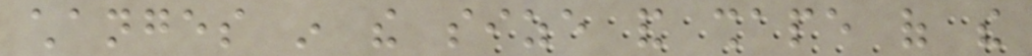changes in the size and shape of the
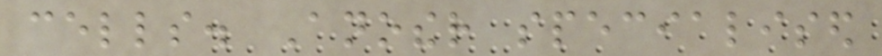cells. Another specialised
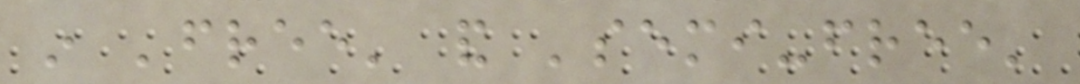in 'free' and 'semi-free'
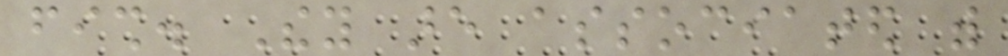fish. They are associated with
